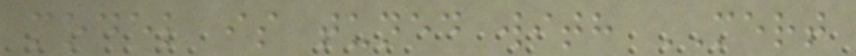model is tuned with MERT
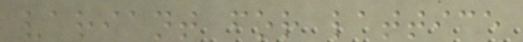variant for lattice
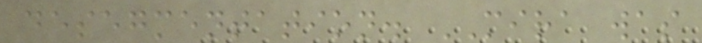desegmentation. MIRA was
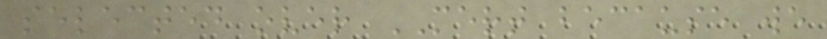selected over MERT because we
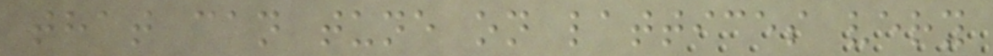that can tune on lattices very
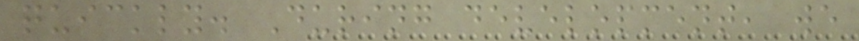quickly. During development, we
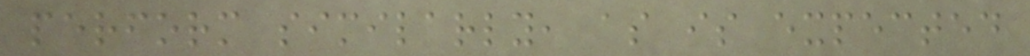perform similarly, as is expected
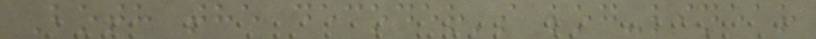Both the decoder's log-linear
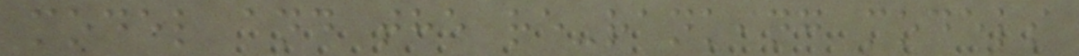model and the re-ranking models
